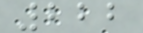222
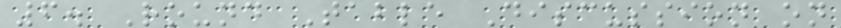6. Round Table Discussion on
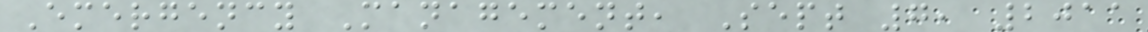Emergency Management, Sept 7, 2011
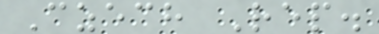Czech Rep.
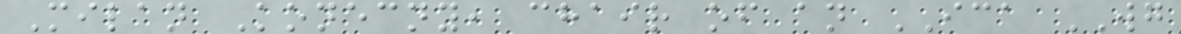Milan Konecny, chair of an ICA WG
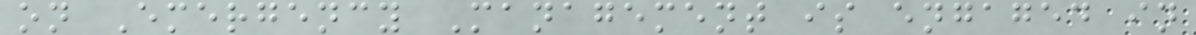on Emergency Management is engaged in
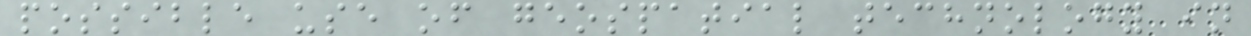possible use of geospatial technology in
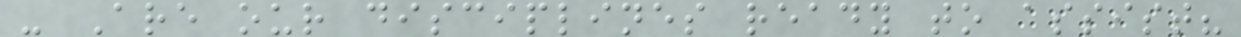- Are our disciplines ready to assist?
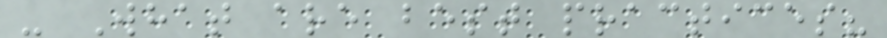- What are best practices?
